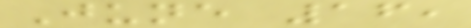June 16,
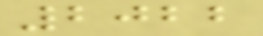2022
